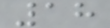18
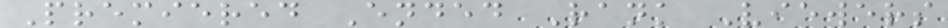Premiered Ended Rank Viewers
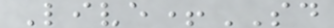Live+SD
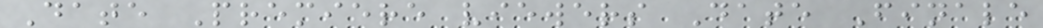Date Premiere viewers Date Finale
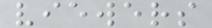viewers
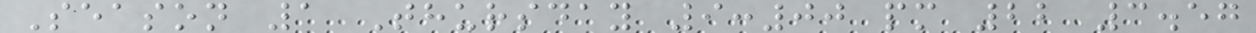Season 1 Thursday 9:00 pm 22 3.57
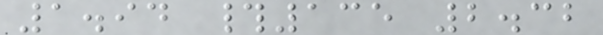1.94 #135 2.32
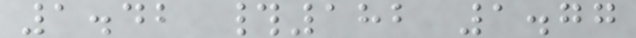1.42 #182 1.77
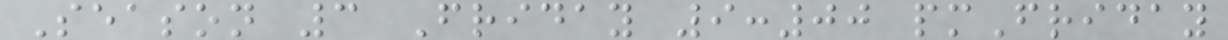Season 3 Friday 9:00 pmFriday
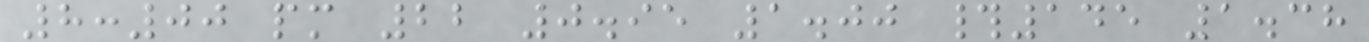8:00 pm 22 0.95 1.00 #145 1.38
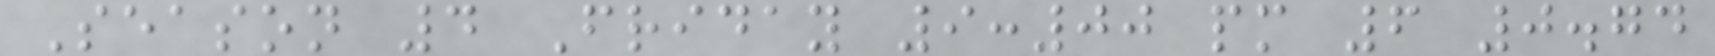Season 4 Friday 9:00 pm 6 0.74
